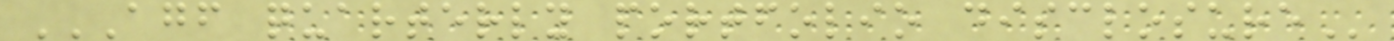AGF QUARTERLY PORTFOLIO DISCLOSURE
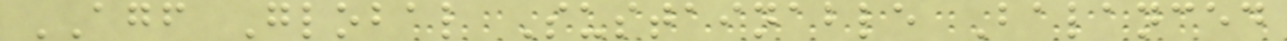AGF Global Sustainable Balanced
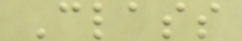Class
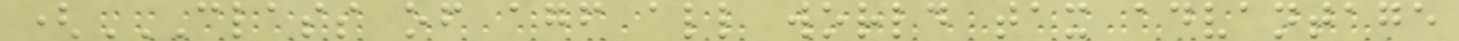(CLASS OF AGF ALL WORLD TAX ADVANTAGE
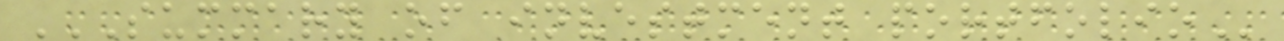SUMMARY OF INVESTMENT PORTFOLIO
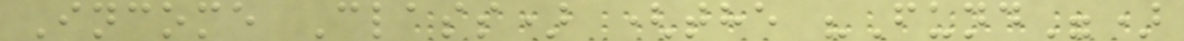Income Class) (the "Fund")
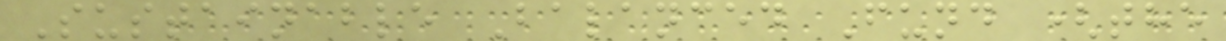Sustainable Balanced Fund (the
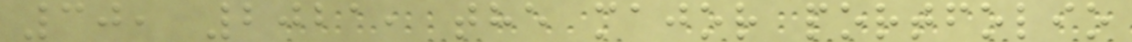30, 2021, the major portfolio
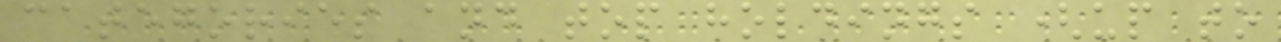categories and top holdings (up to
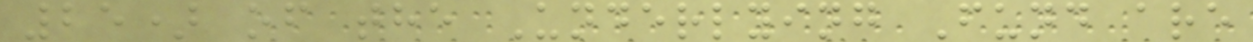25) of the Underlying Fund are
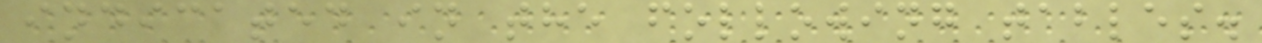indicated in the following tables.
